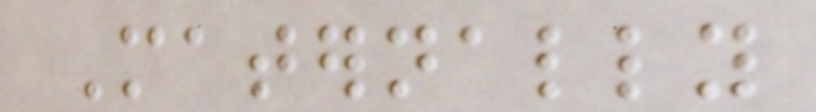Maternally
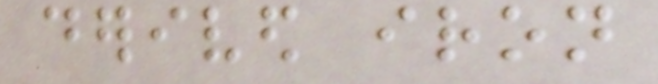derived iron
